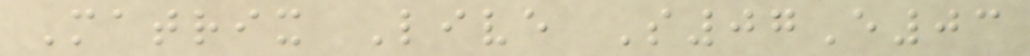Matrix Live S07E03
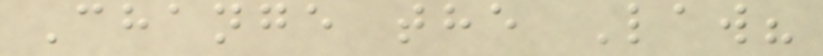Change the Law?
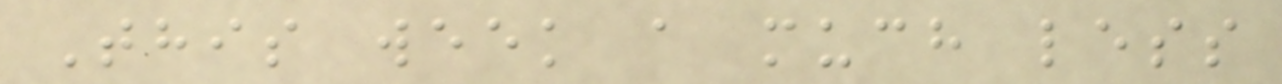This week a much less
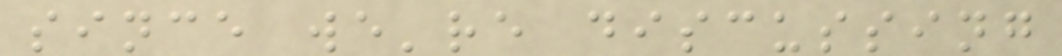since we're discussing
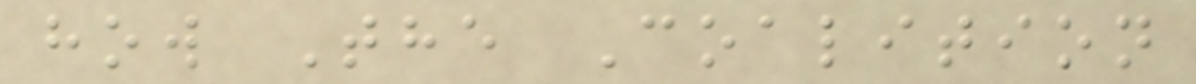how The Coalition
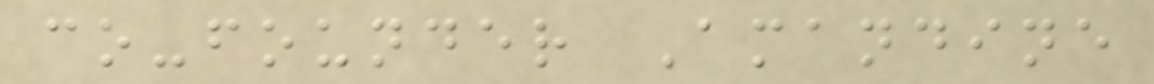co-founder Amandine
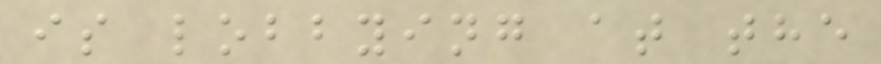is lobbying at the
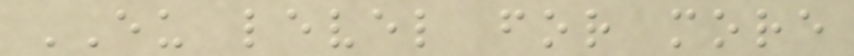EU level for more
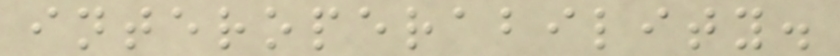interoperability.
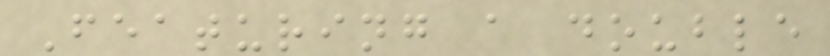Featuring a double
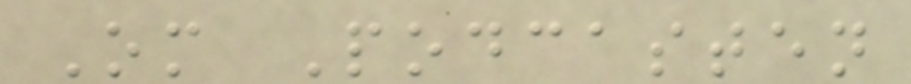Om Podcasten
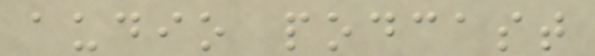audio podcast
